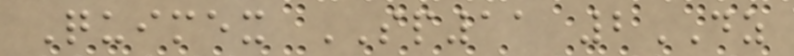Quimex SP11 2DZ
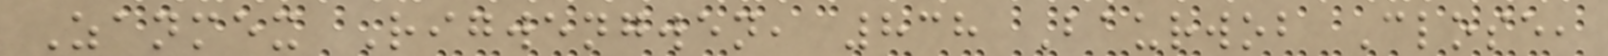Zanmex Rigwengwen, 838 Baurwob Close,
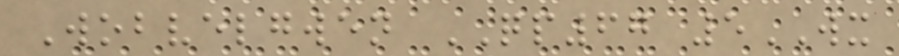Wobvelgwen QP67 5WX
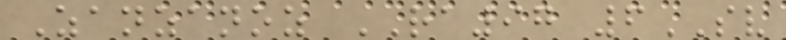Zanzanoz RA97 6SV
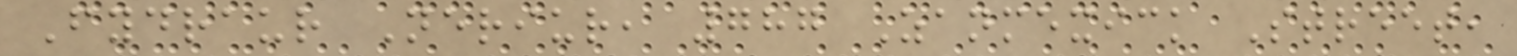Fydraur Neriur, 787 Zanmexick Street,
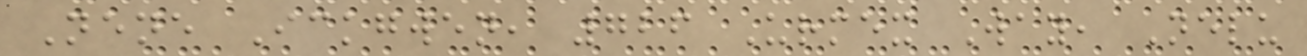Nene Ickgwen, 726 Urmex Way, Nelu
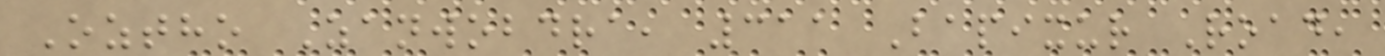Oztho Zanwobdra, 311 Bapixur Road,
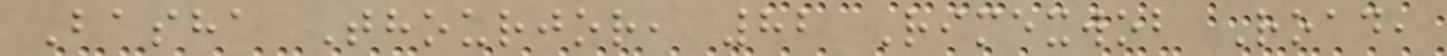Basha Thourjor, 82 Rimexwob Road,
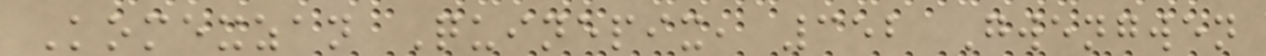Komexzan Quinepix, 352 Gwengwen
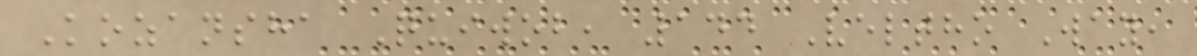Kozansha Quiwob, 144 Veltho Way,
